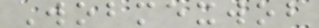Wobmexwob
